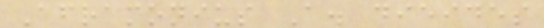Aframonius A. dieides
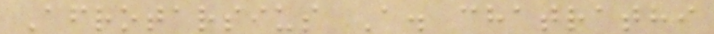Afrotarsius A. chatrathi
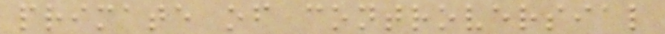primate of controversial
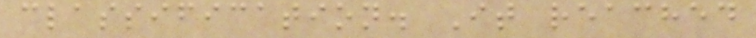classification. It reached
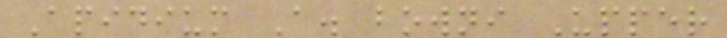Apidium A. bowni Upper
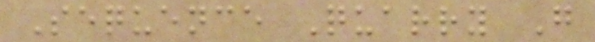Sequence Quarry G
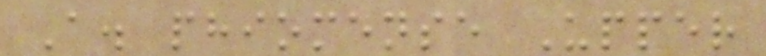A. phiomense Upper
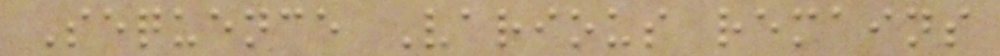Sequence Various remains
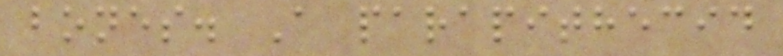bones. A parapithecid
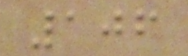106
